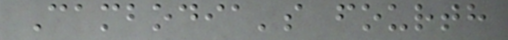Cambodia's fourth
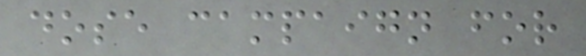dose campaign for
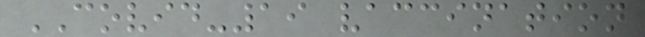COVID-19 vaccination
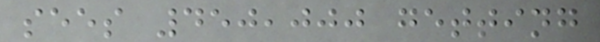sees 450,000 getting
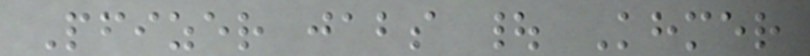Pfizer jabs | Khmer
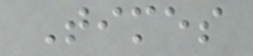Times
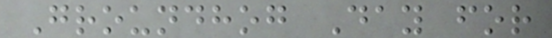Groundhog Day for
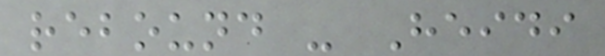rebound - Heidi
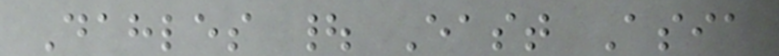Dahles | East Asia
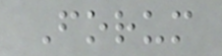Forum
